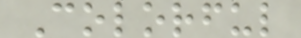Colorful
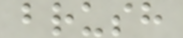brush
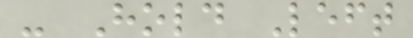- Hold Left
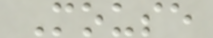Mouse
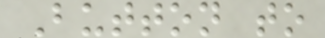Button to
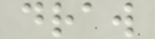draw
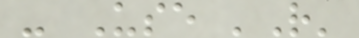- Use 'R'
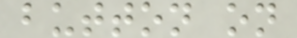button on
